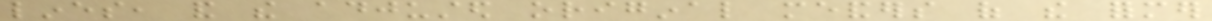lines, and the adjusted original meanders of the former
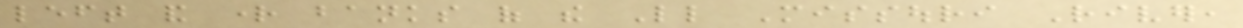left and right banks of the Little Missouri River,
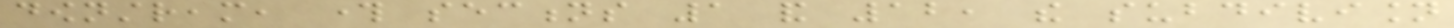downstream, through sections 1 and 12, the subdivision
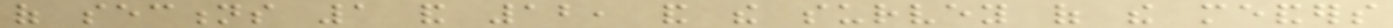of sections 1 and 12, and the survey of the meanders
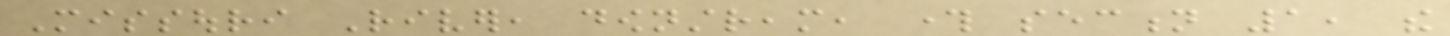Missouri River, downstream, through section 1, the
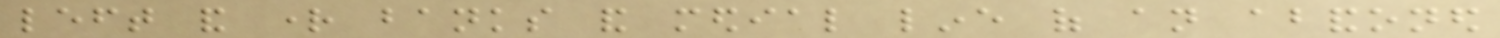left and right banks and medial line of an abandoned
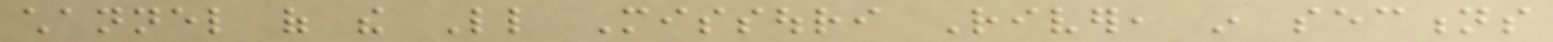channel of the Little Missouri River, in sections
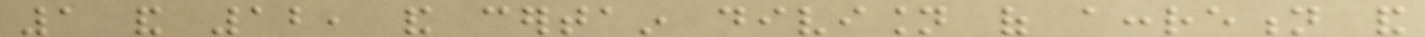1 and 12, and certain division of accretion and
